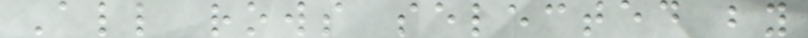All rows selected by
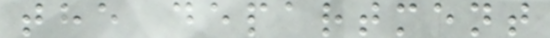the department
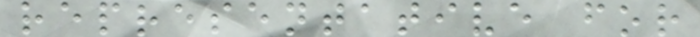representative for
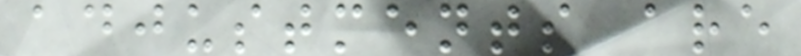adjustments are
